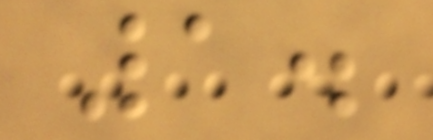1.
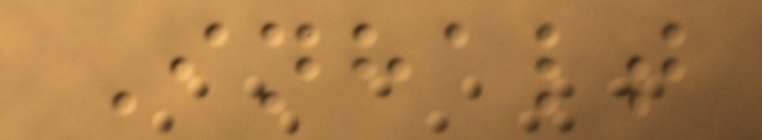Inhalt
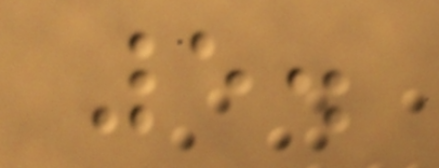5.
